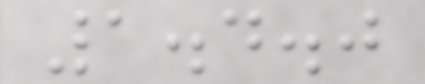1.4.0
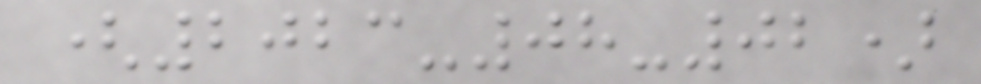(2023-08-02)
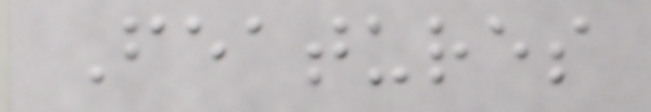Features
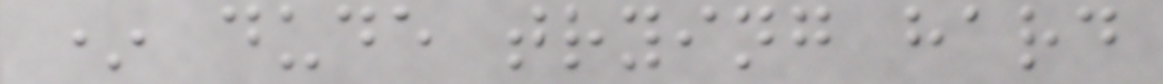* dude trying hard
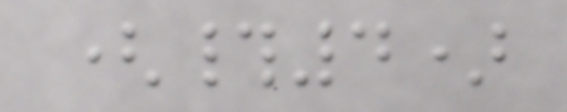(#4)
